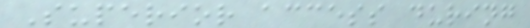Superior access during
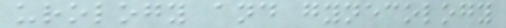urology and gynecology
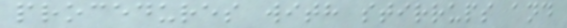procedures with stirrups and
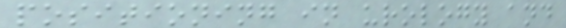positioning in urology and
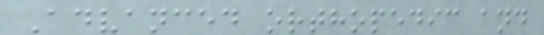Advanced orthopedic and
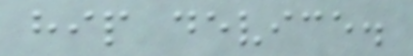hip device.
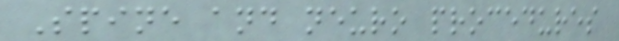Spine and neuro procedures
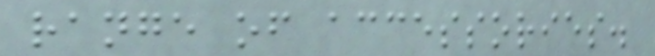range of accessories.
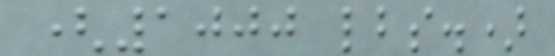(1000 lbs.)
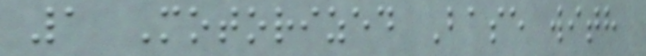1 Motorized Base with
